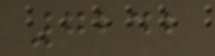7242
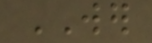WER
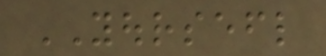YOURSEFL
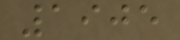1905
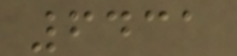6431
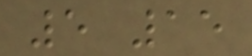5 15
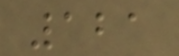121
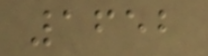1652
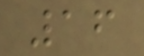16
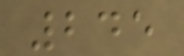245
